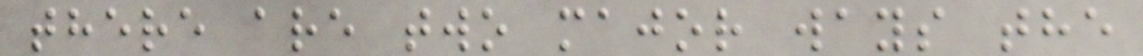there are two major ways the
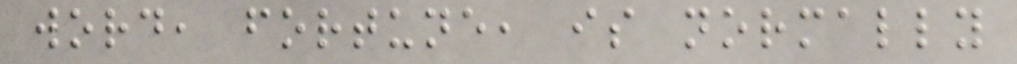word, fortune, is normally
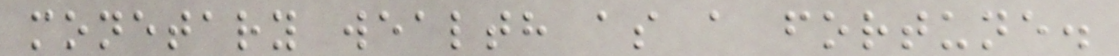monetary wealth as a fortune.
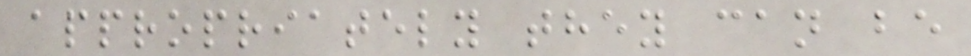appropriately they can be
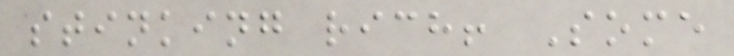stinking rich! Some
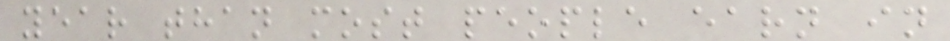year than most people earn in
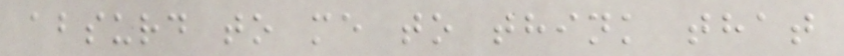absurd to me to think that
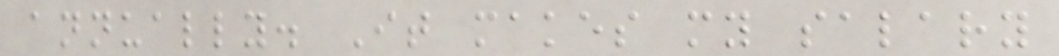annually. It makes my salary
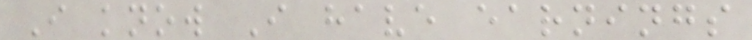I know I have earnings
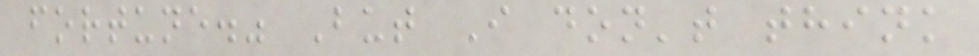fortune." But I don't think
